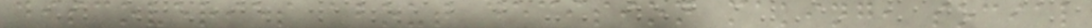discoveries about decision making, social
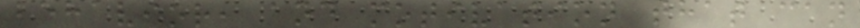behavior, and motivation that can
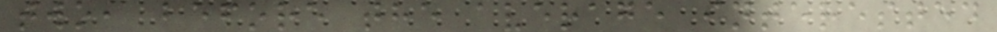two, before the average interested
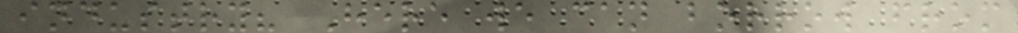industry? Here we can borrow from
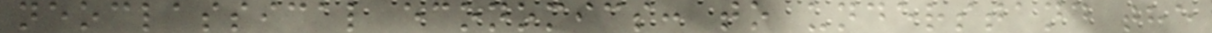neoclassical economics: to understand the
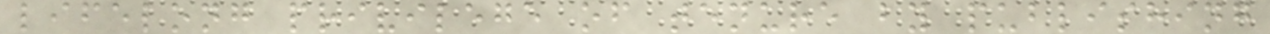lifelong privilege of tenure by publishing
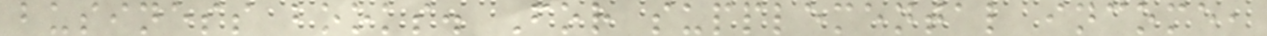business books. For supplemental income,
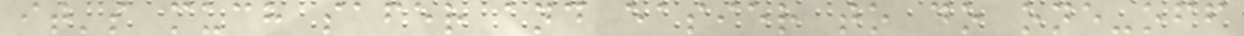it's much safer and easier to do one-off
